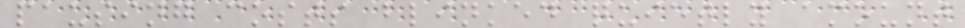pausing costs blinked quietly amount
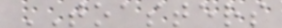TOASTERS
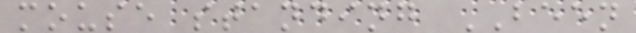mouse standing BEEN
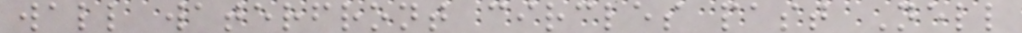wall waterfront circles past Nell
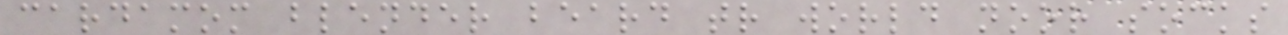cardamom blender beard tr world noor socks
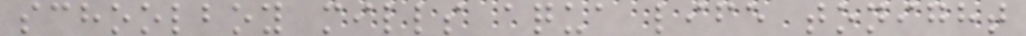schoolboy mills aqua life tonight
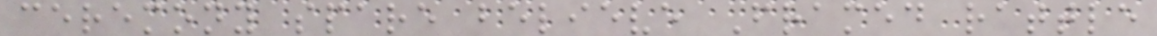ceremony spare believe Framed rattle
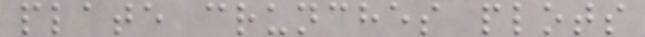plate crunches plots
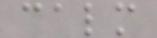calm
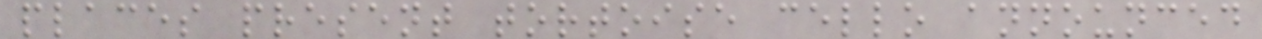places present tortoise cello announced
